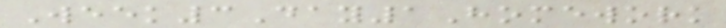Week3Day1Homework
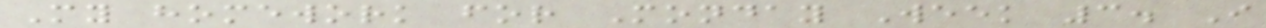My homework for Monday Week 3. I
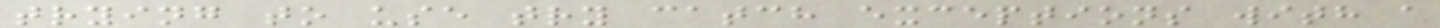trying to use try catch exceptions with a
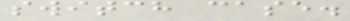switch case.
